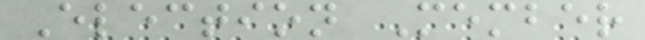Election Member
